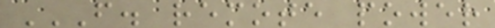F. REMOTE POWER
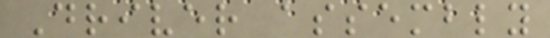Driver assembly
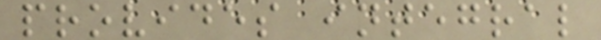provides integral
